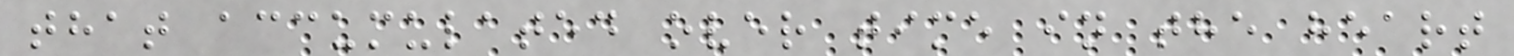that accumulated over time in the heart
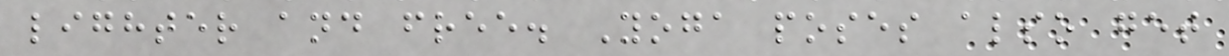lighter and free. Yoga poses also get
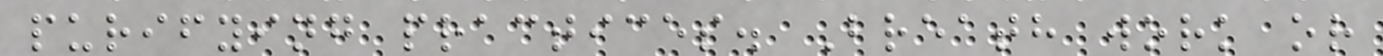purifying practices. Breath work or
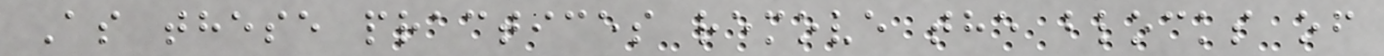As these practices remove the blocks of
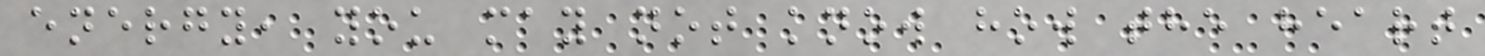energy, you may not know how the heart
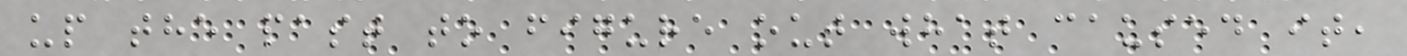up the past to figure out what caused it,
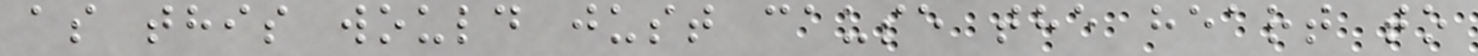as this would just cause the heart to
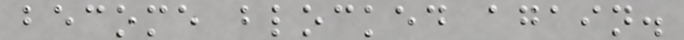become blocked again.
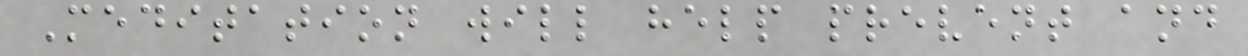Meditation will help prevent and
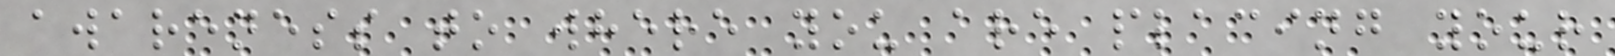awareness to where you are placing your
